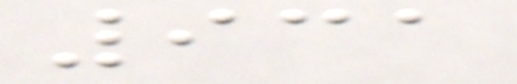931
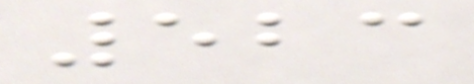523
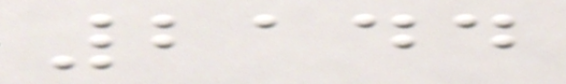2144
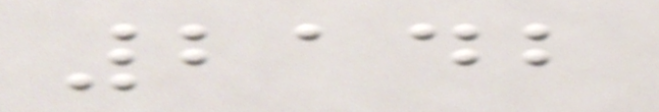2142
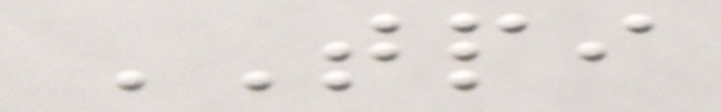TPI
